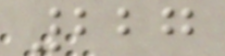227
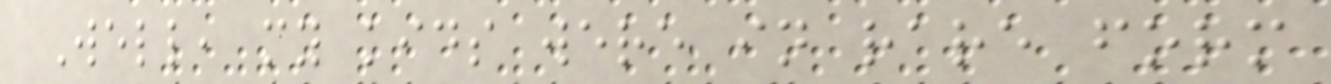Well, my kids were in rare form
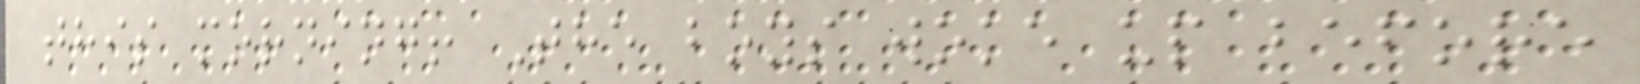this morning! The boys woke up before
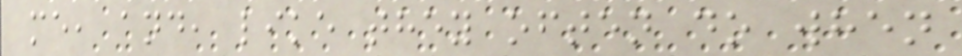me, and, like they often do when
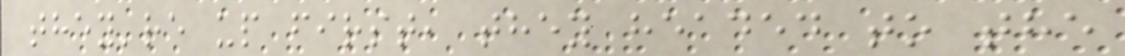they're up first, they headed to the
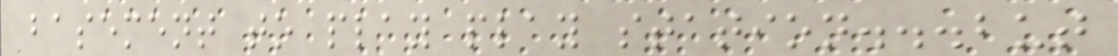basement to play play station...but
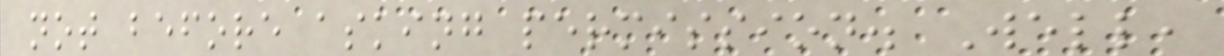not before asking permission. Well,
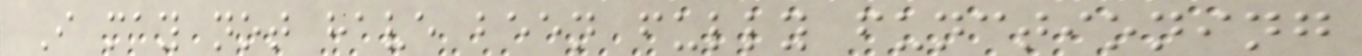I may not have been fully functioning
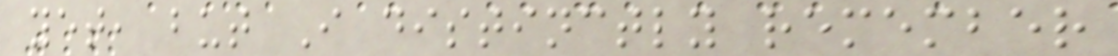yet, but I distinctly remember
